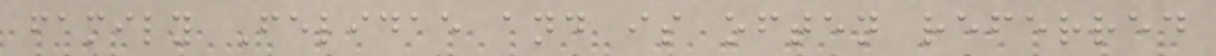family Felidae and is often referred
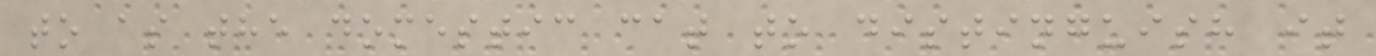to as the domestic cat to distinguish it
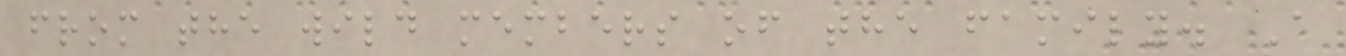from the wild members of the family. A
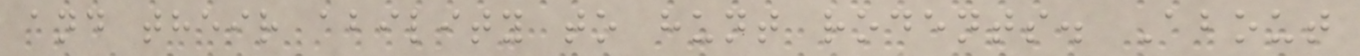and their ability to hunt rodents. About
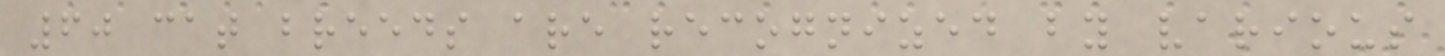60 cat breeds are recognized by various
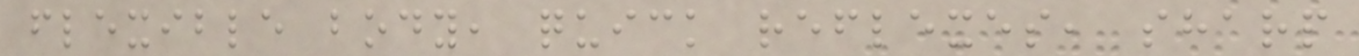flexible body, quick reflexes, sharp
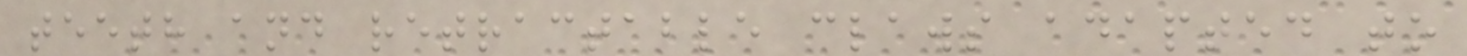teeth and retractable claws adapted to
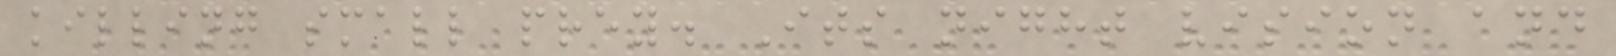killing small prey. Its night vision and
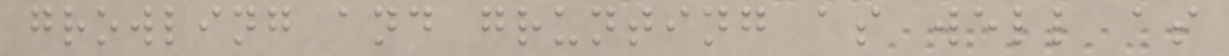growling and grunting as well as
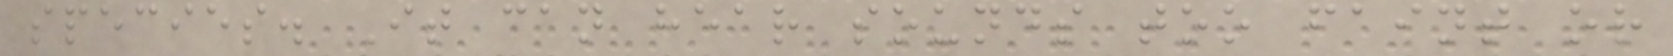species. It can hear sounds too faint or
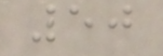50
